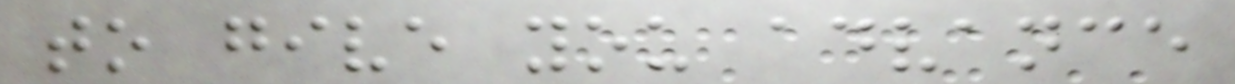to give you advance
